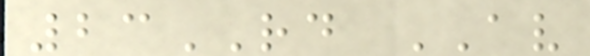23RD AV
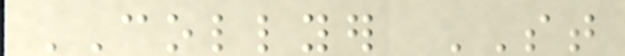COLLYER ST
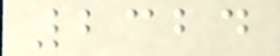2324
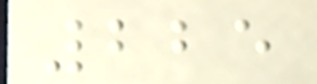225
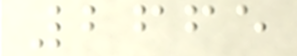2665
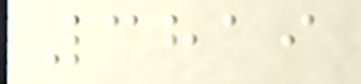3819
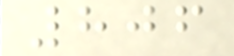806
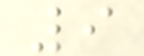9
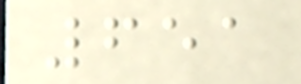651
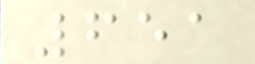651
